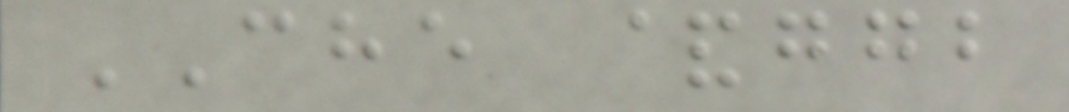CHE &ggb
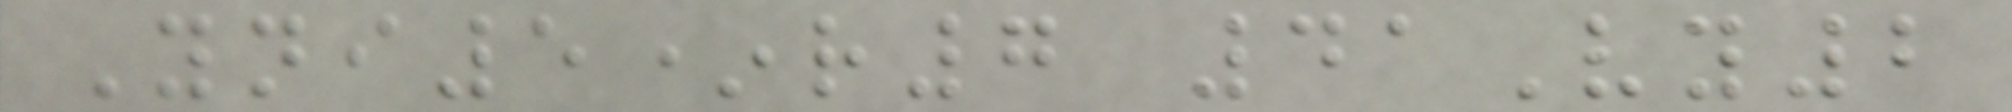Yni5*r7 41Vy2
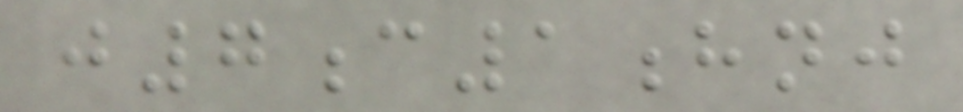j7c1hnj
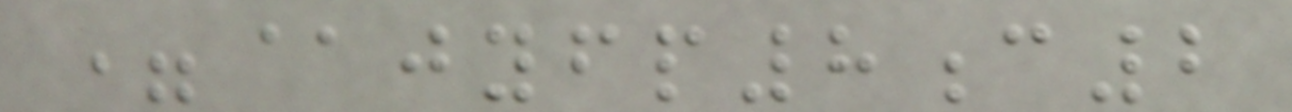=@jyfp8c2
